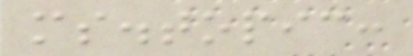ms.topic:
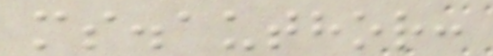ms.author:
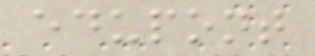edupont
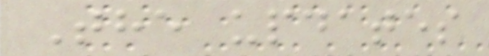The updates
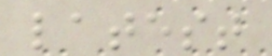latest
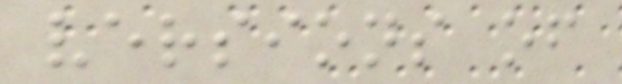versions of
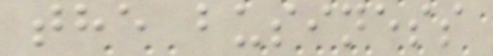the business
